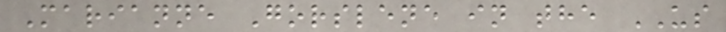Marianne Gorslene in the US
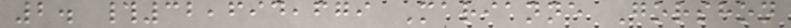2. #32,694,679 Marianne Gorshon
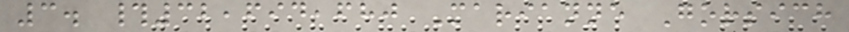3. #32,694,680 Marianne Gorsich
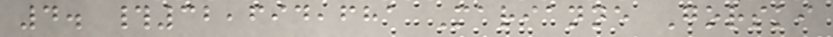4. #32,694,681 Marianne Gorski
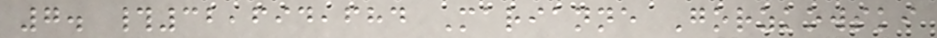7. #32,694,684 Marianne Gorzkowski
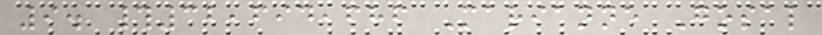9. #32,694,686 Marianne Gosal
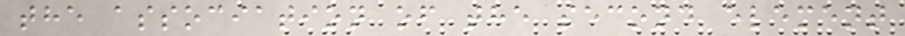the association of the second element
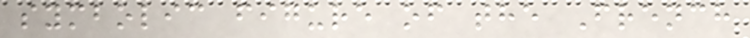symbolic figure of the French
